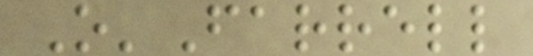O'Farrell
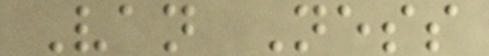Van Ness
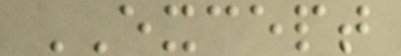EXCEPT
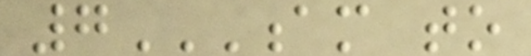7AM TO
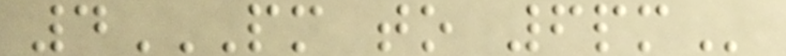4PM TO 6PM
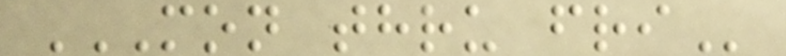MON THRU FRI
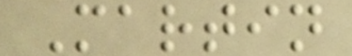Martin
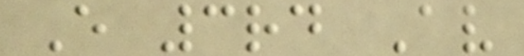E 3rd Av
